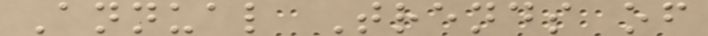Annual Trends of
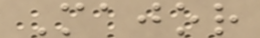Major
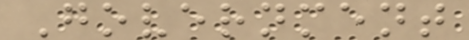Government
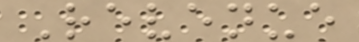Revenue
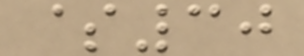$30
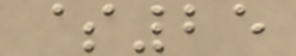$25
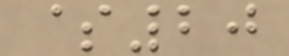$20
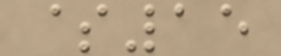$15
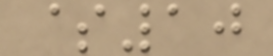$10
